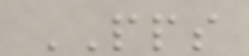PPS
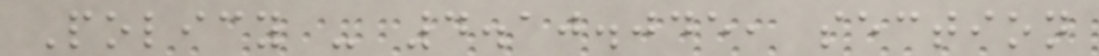Policy - 4.10.045, section
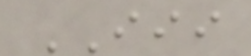III
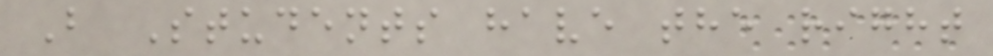B Students have the right
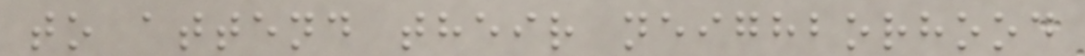to attend their neighborhood
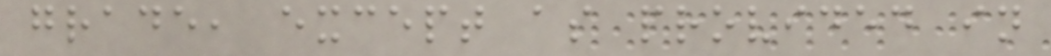grade, except as provided in
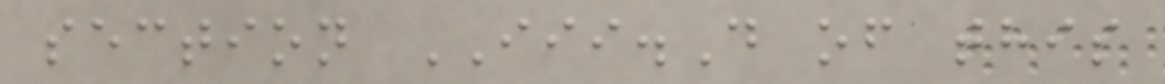section III.D of this
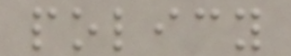policy
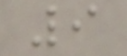9
